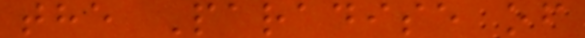the Paradise of
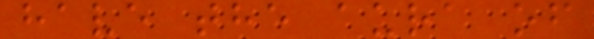have the aura of
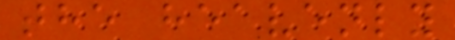the heavenly
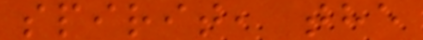spirit, the
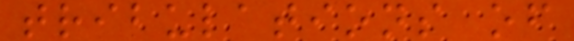tribulations of
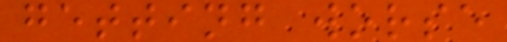getting worse
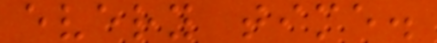every time.
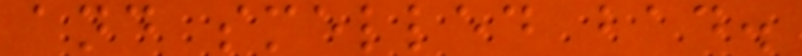and smelled bad.
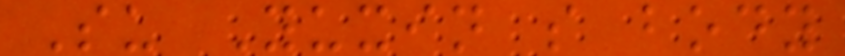Su Yuxin s body
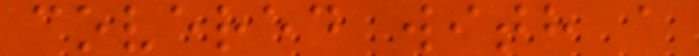covered with a
